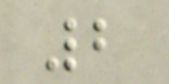2
